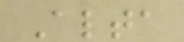Alta
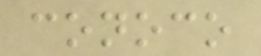conoco
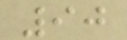90
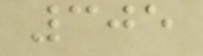305
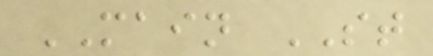MAIN ST
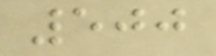500
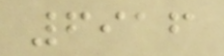6916
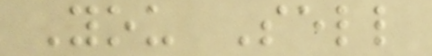You Sell
